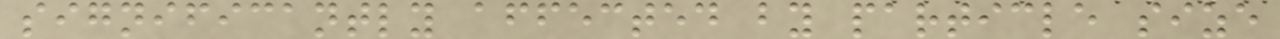significantly affected by particle size
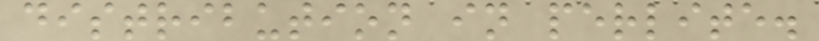distribution in perlite.
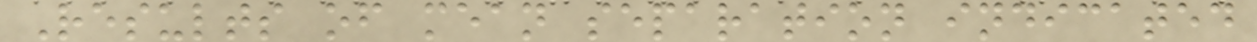Results of mean separation indicated
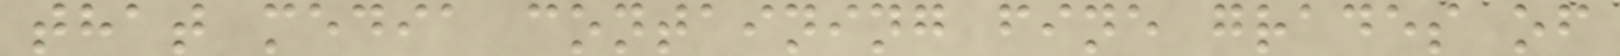that media containing fine grades of
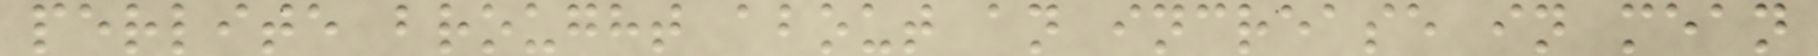perlite brought about an increase in mean
